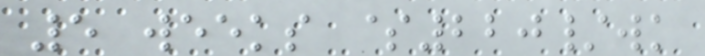5 weeks $220/wk
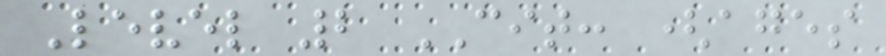Level 2 CIT: (ages
